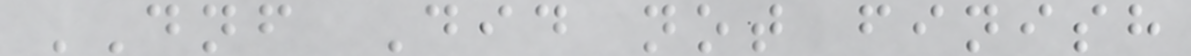DNF Did not finish
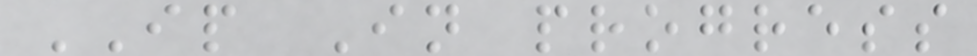IP In progress
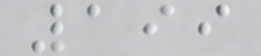199
